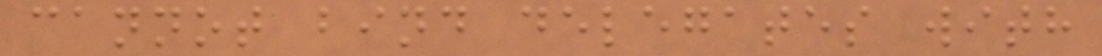cannot bind delegates with
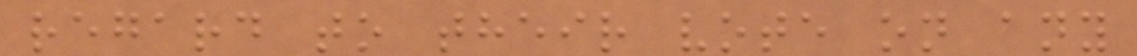regard to their vote on any
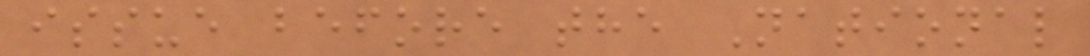issue before the National
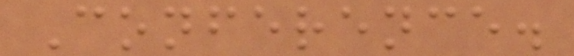Conference.
